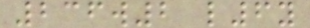236w2 l6y
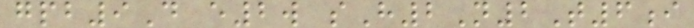gpb9D e2w sH2N2T6i
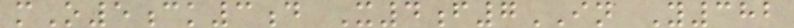mO5ck3d X4f7IN Y382
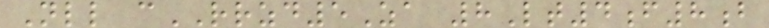Nll cRRZD5Za 8Lt4f8b
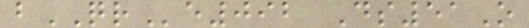bQRe092 Ds51O
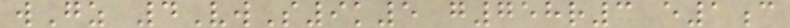wGz 4VwS9k5 g758r3 e1c
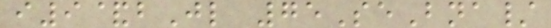i9&bJl 75SeBna/
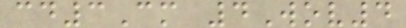cd3Cm 4Wov4
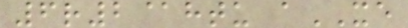6r2@htu aXE
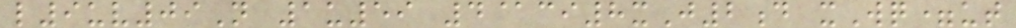l9uv09N 1u59 4@ci8xJ2d xWq=ut
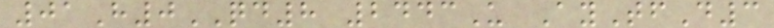01H0QD8 2443U AyTfD3
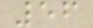56
